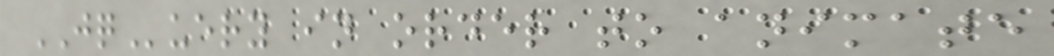JQuery in order to animate
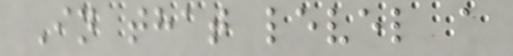In that level a
